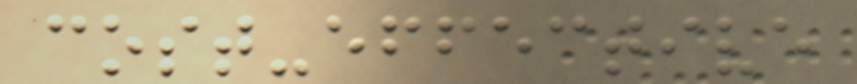cost-effective
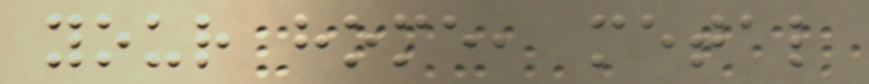your home, metal
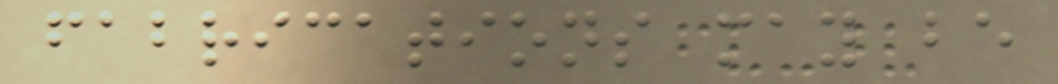fabrications may be
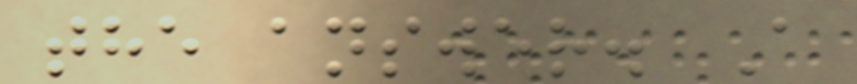the answer. A
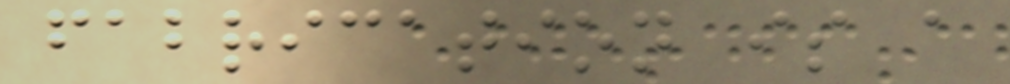fabrication is a
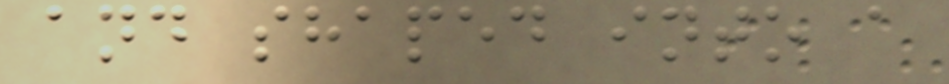and shaped into a
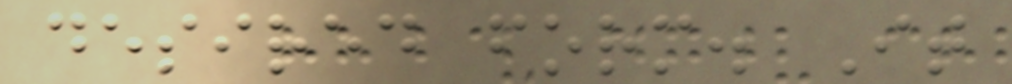desired form. It
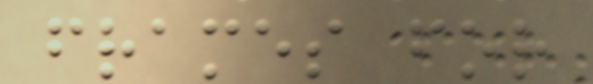frames for
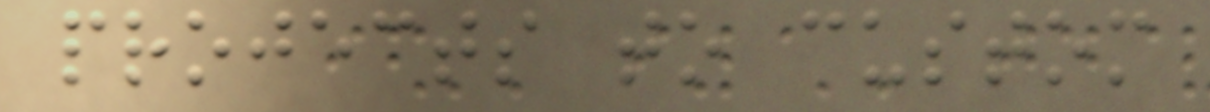projects to custom
